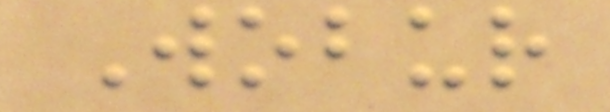Wobur
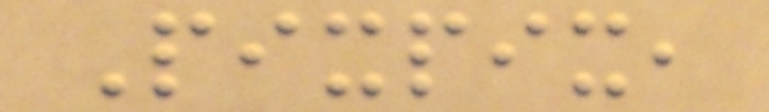Pixpix,
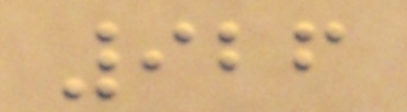926
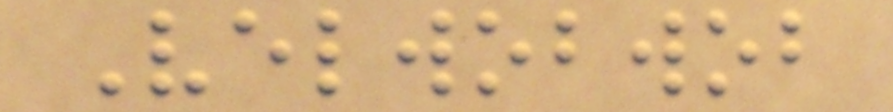Velwobwob
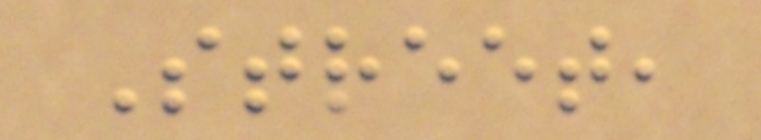Street,
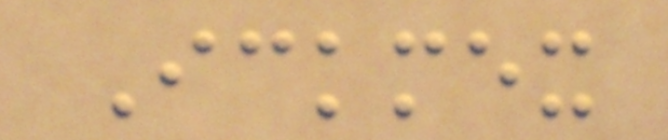Ickmex
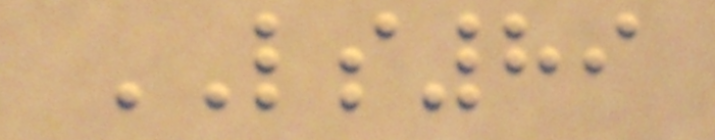LS89
